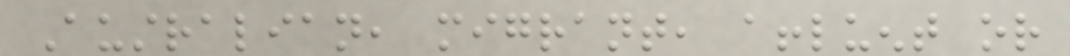Australian, migrant, affluent or
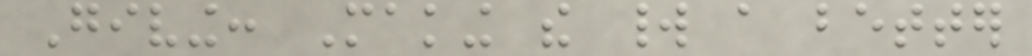Giving: Making the world a better
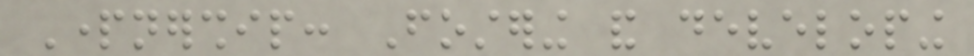Partnership: Fostering and developing
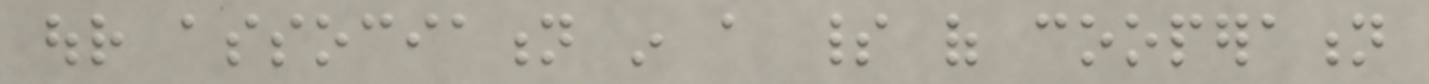our association in a spirit of cooperation
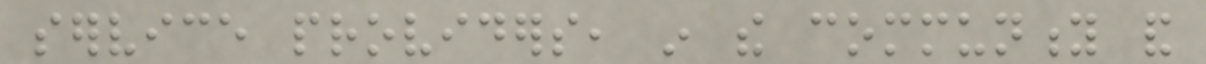service providers, in the community and
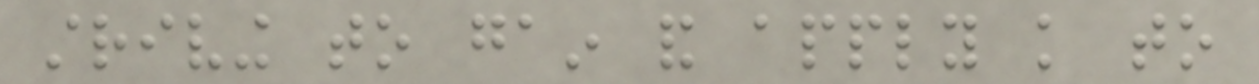striving to gain and apply knowledge to
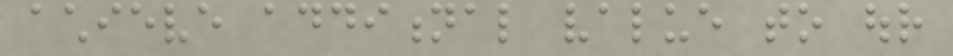achieve additional value to our
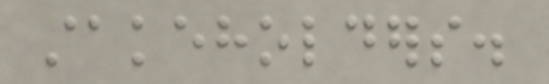stakeholders.
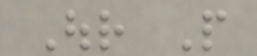Our People
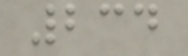234
